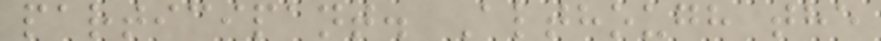participant. Although the
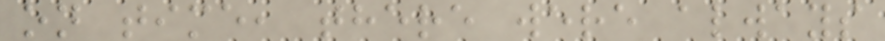on time, there were always
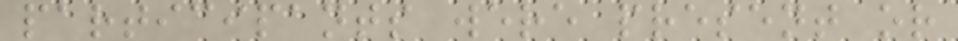participants were present or
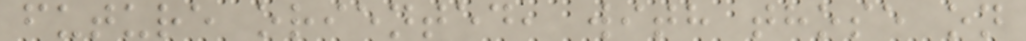future oriented, with those on
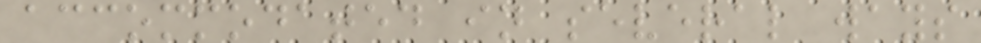accommodated in several ways
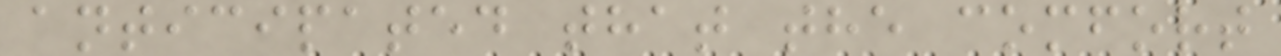anticipated that the comfort
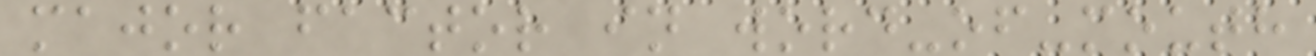major factor in word-of-mouth
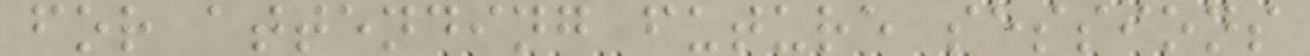for attending future sessions
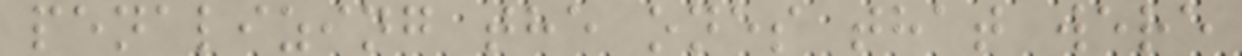penalizing the ones that were
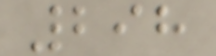298
